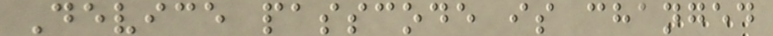Device passcode is changed
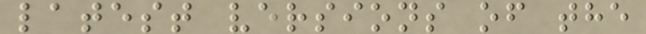latest versions of the
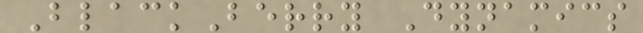BlackBerry Dynamics
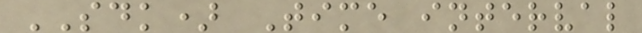SDK) Time interval
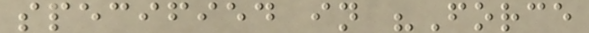specified in "Force
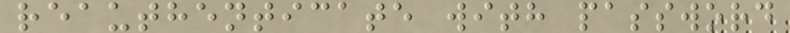reauthenticate with password
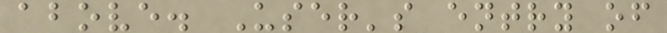above. User's entry of
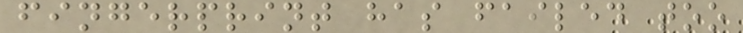fingerprint has failed too
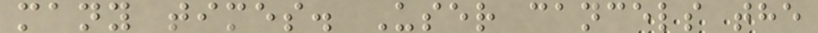many times. User cancels the
